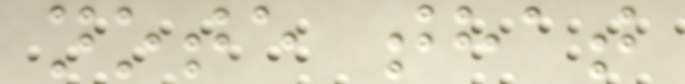note that
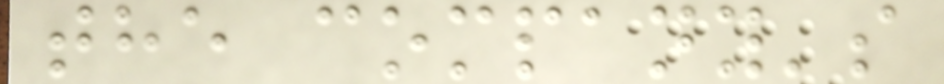the company's
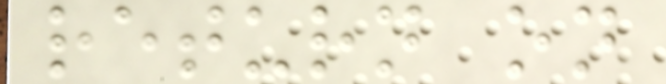return on
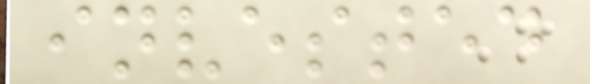invested
